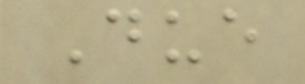Due
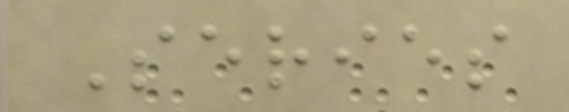Series
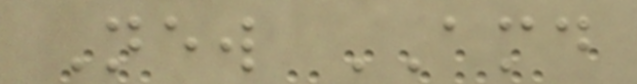New AMD
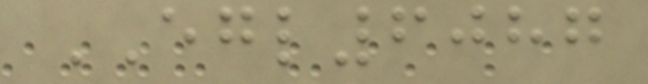EGL6087
